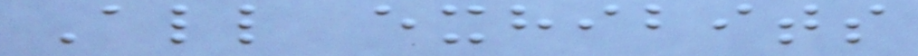All exhibits
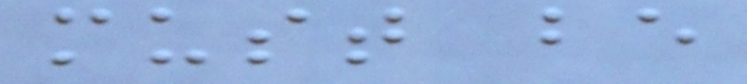must be
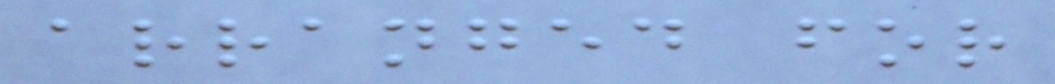arranged for
